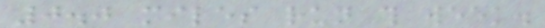0.0 miles run this week.
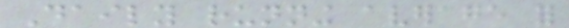Daily running average for
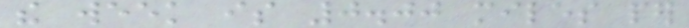the week is 0.00 miles per
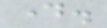day.
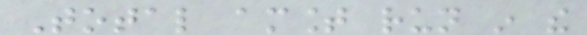Total amount run in the
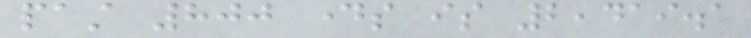past 800 days is 2,419.1
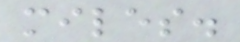miles.
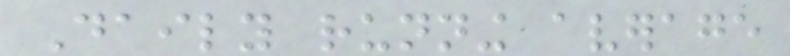Daily running average
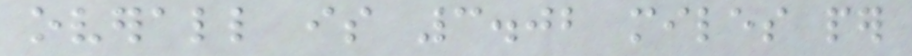overall is 3.02 miles per
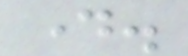day.
